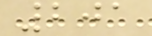201
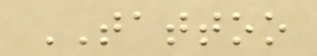TATTOO
